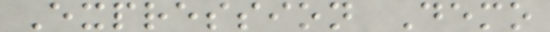Expression Demo
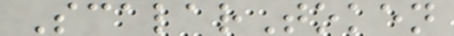ScalarToken
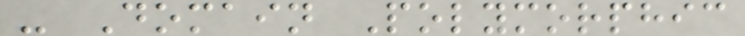- Domain Polymorphic
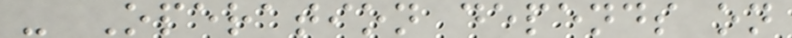- Operation depends on
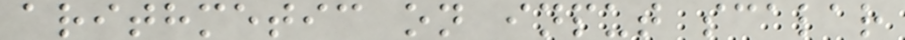arithmetic on input scalar
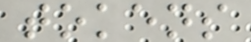tokens
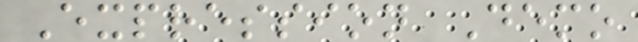Expression Demo
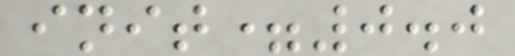init=0.0
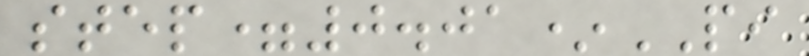step=0.01*PI
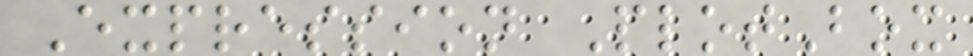Expression PlotBox
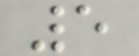5
